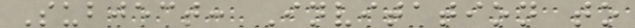Subject: Invitation to
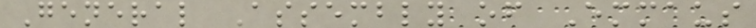General Assembly of Emmaus
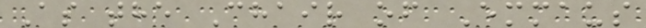As the Chair of Emmaus
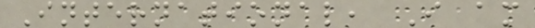International, I am
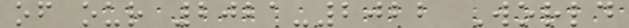of our 2021-2022 World
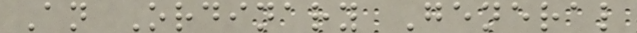An Ordinary General
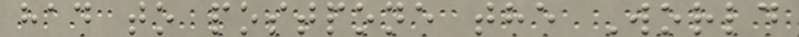had to postpone the World
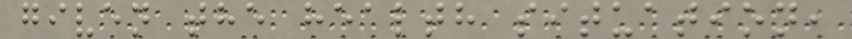given the health situation,
